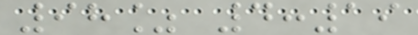98% 4:19
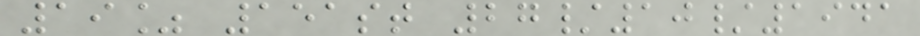19% 151st 27/10/1941
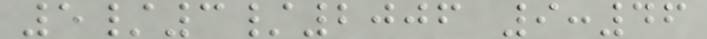5/3/2006 9:46
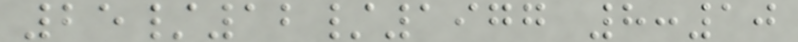25/12/1977 8:10
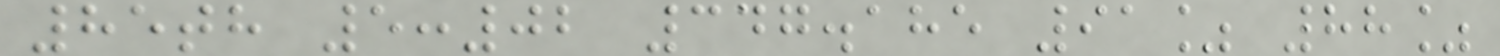85th 5:02 347.185 91% 88%
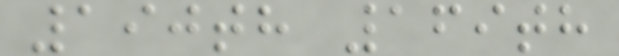190th 169th
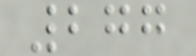277
